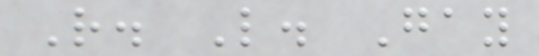R. L. Gay
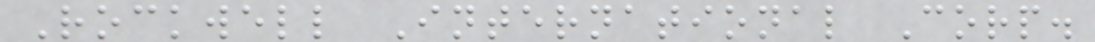Rockwell International Corp.
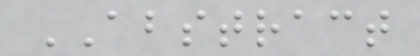ABSTRACT
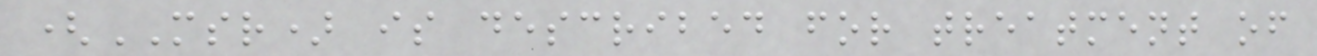(MSR) is described for treatment of
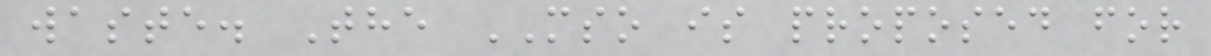waste. The MSO is proposed for
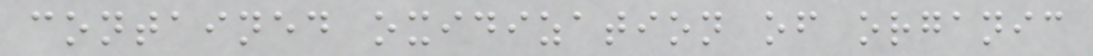contained oxidization of organic
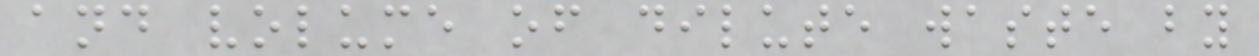and volume of dilute waste by
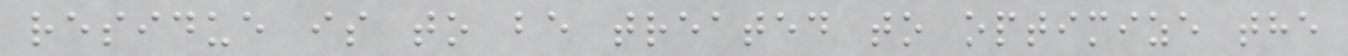residue is to be treated to optimize the
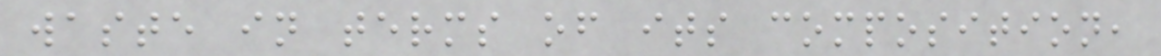waste in terms of its composition,
